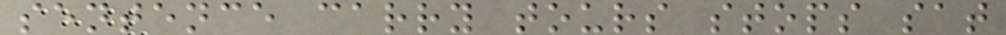sentence carry tours stops sat
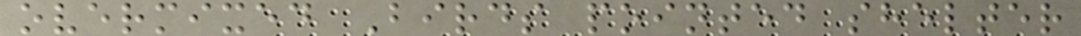overmixed Birds pointed shelter
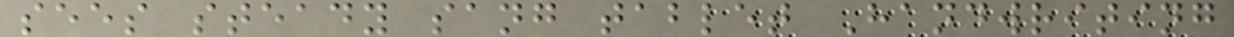sees steady sang tablet Handwriting
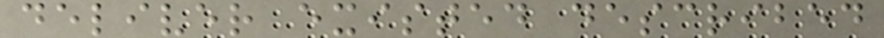deliver existed described
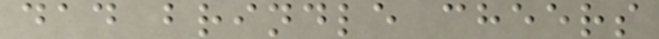dad brindle cheers
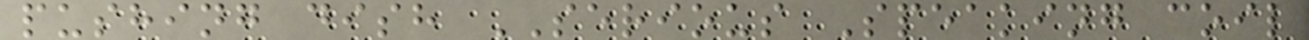pushing dish SERIOUS Speaking coil
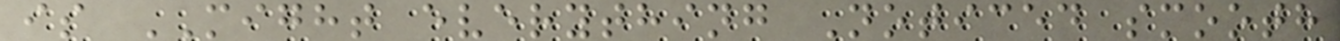is MIGHT everything Noticed smooth
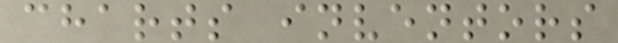charts inventors
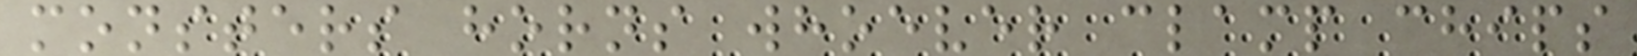monsters horns whoever clamp chips
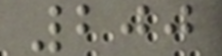200
